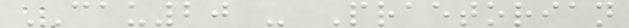CAU20 - Praetorian
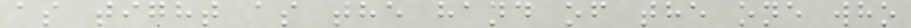as tight as the hand of the one who
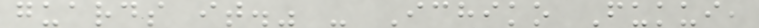guards it." - Ichiko Fukui,
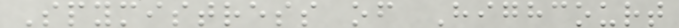Spymistress of Highcourt
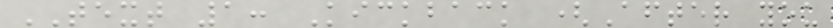TEXT 1: Kickback (After you
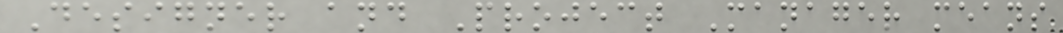Designer and Project Manager means
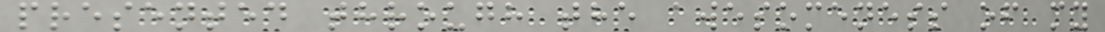presented through the awesomeness of my
